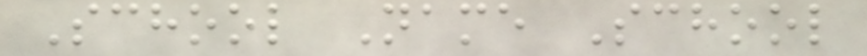School Name School
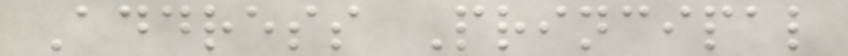Address Principal
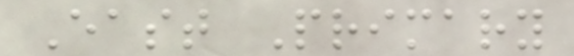East Primary
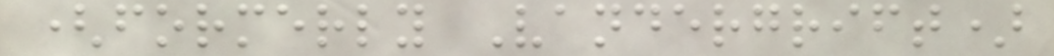(formerly Vandergrift)
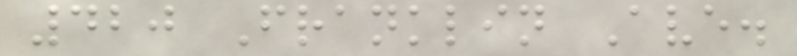420 Franklin Ave.
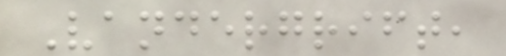Vandergrift,
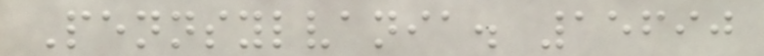Pennsylvania. 15690
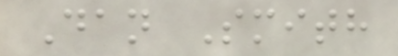Dan Smith
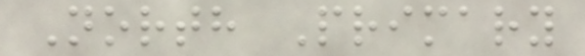North Primary
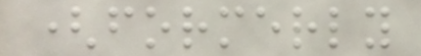(formerly
